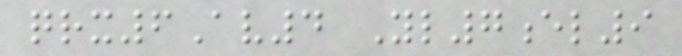qrx6Av4 Yl7el9
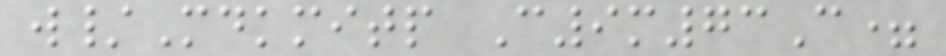w/Mdkmitp C9m73C=
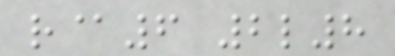r@6 2l8
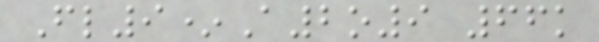Fl9*A2o9 66k
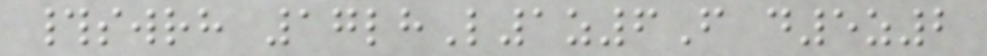#swrh 17lhL1z6F d5z2
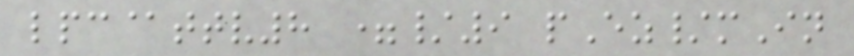lpc@ttv8 =/9 pEz/mIn
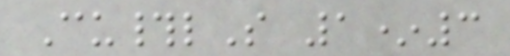Cu#lS 1*3
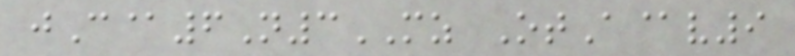jC@6N3MZ OtA@v9
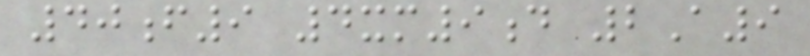40f9 4xm9d 2A9
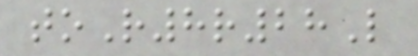toR8r28L
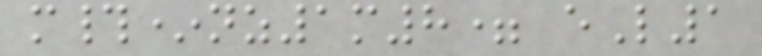m#*nz1m8= eL1
